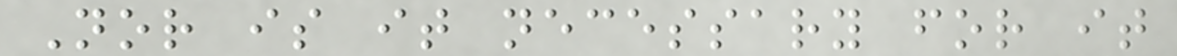Nor is it necessary for it
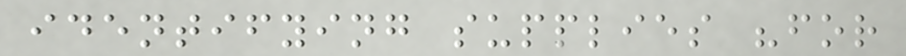identifying supplies "for
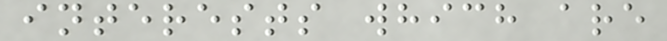interests which are
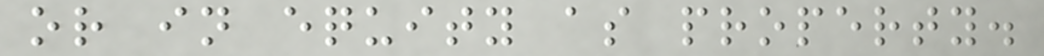or in equity as property.
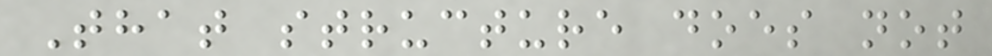That structure does not
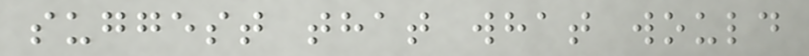suggest that what would
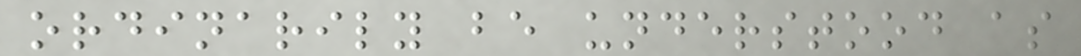ordinarily be understood as
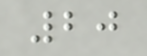20
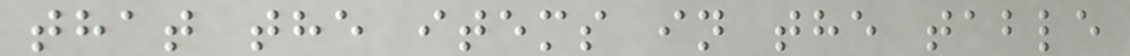that the items in the table
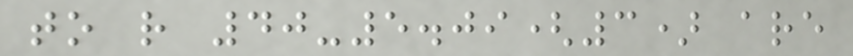to r 40-5.09(3) are
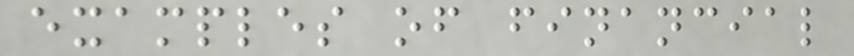examples of financial
